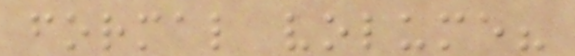formal volume?
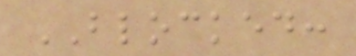BLOCKED:
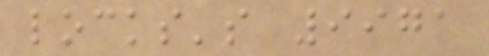locks's 9971
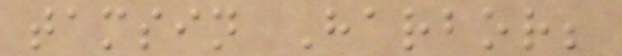tamsin Harbor;
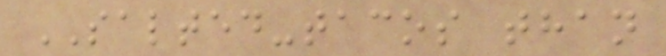SALTED-tacos than
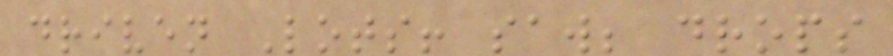driven Lots! saw; drops
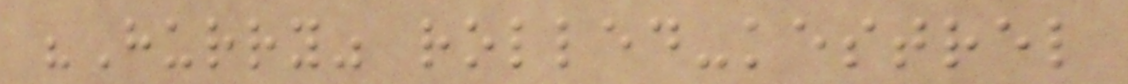"Hurry" rolled-kestrel
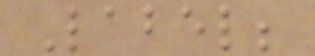Label;
